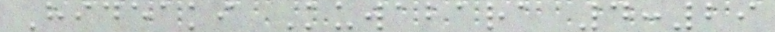Hideaki Kuwabara 4:29
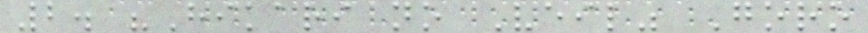2. "Hikari no Veil" Goro
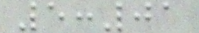5:01
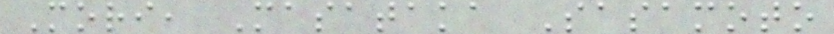Mori, Masataka Sasamoto
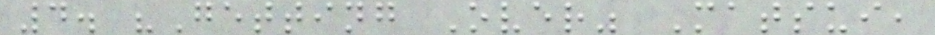4. "Getting Over" Matsui,
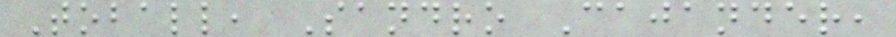Toball, Sandro Cajander,
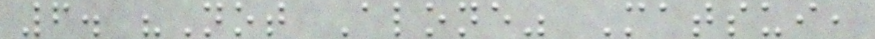6. "Not Alone" Matsui,
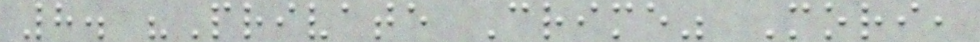8. "Private Crime" Mori,
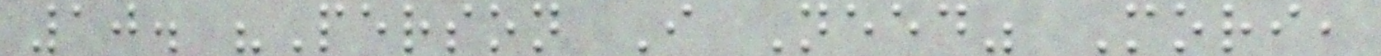10. "Person I Need" Mori,
